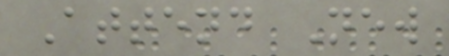Attend New
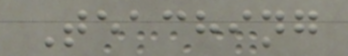Teaching
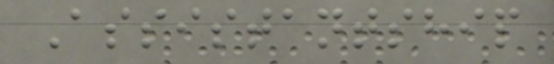Assistantship
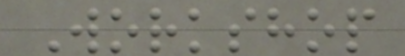Workshop
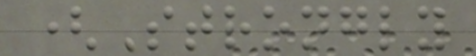(Strongly
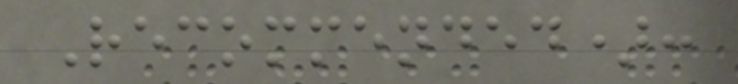Recommended):
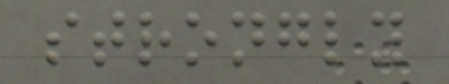strongly
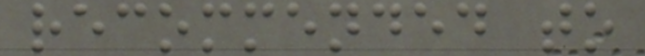recommended to
